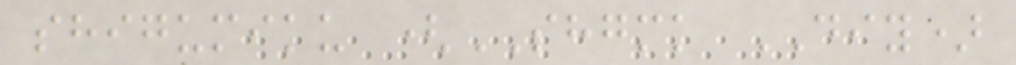shigumiku (SHGMK DIY)
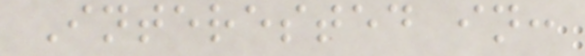Interested in:
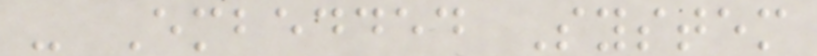- Embedded System
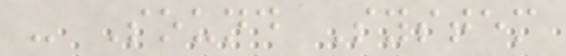- Sound System
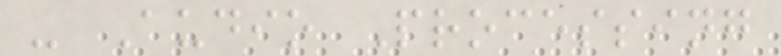- Audio Processing
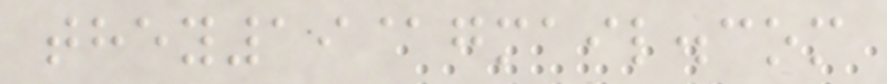they19@gmail.com
